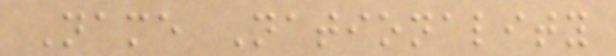Name Nationality
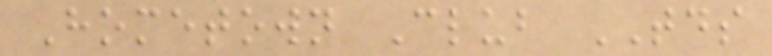Hometown Club TDS
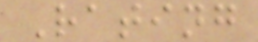Rating
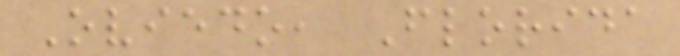Oviedo, Florida
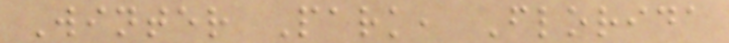Winter Park, Florida
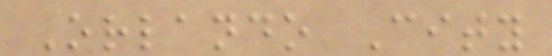Orlando City
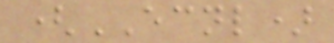(ECNL)
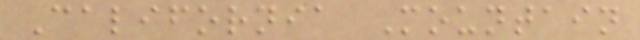California Mountain
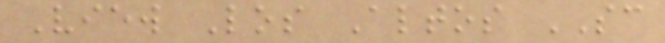View Los Altos SC
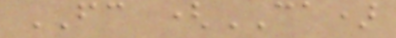FC (CA)
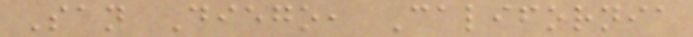San Diego, California
